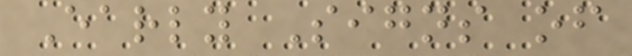Early Signs of
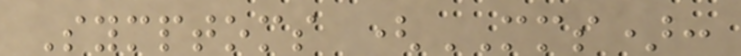Symptoms (MMS):
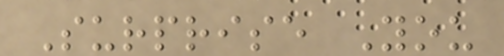Surprise You
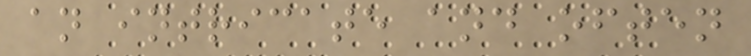an intricate and often
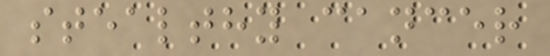stealthy cancer
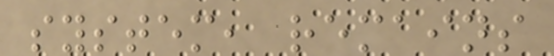system, remains
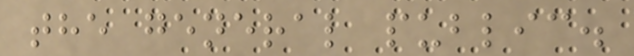the general public.
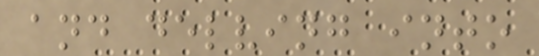and delving into
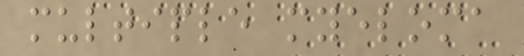multiple myeloma
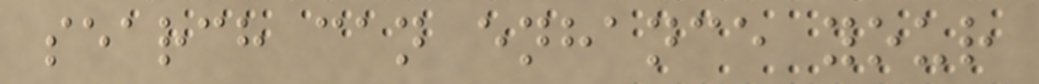search can enhance your
